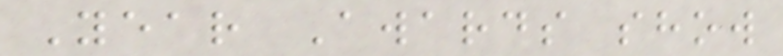Year Awards show
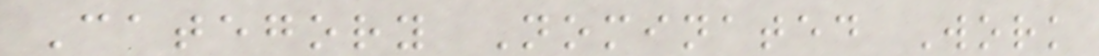Category Nominated Work
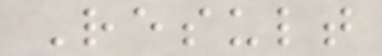Result
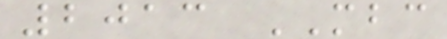2013 MBC
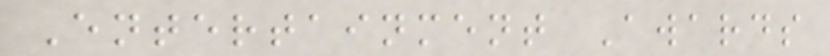Entertainment Awards
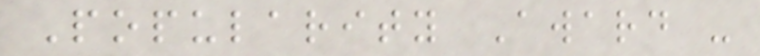Popularity Award -
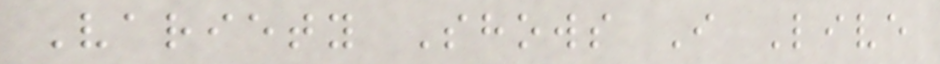Variety Shows I Live
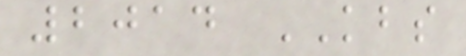2014 KBS
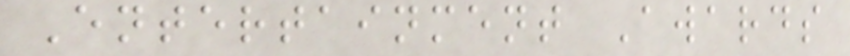Entertainment Awards
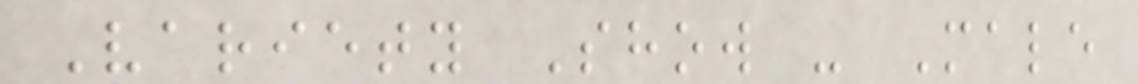Variety Show - Male
